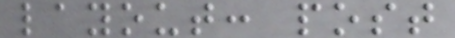layout: post
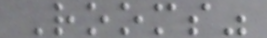Rooms"
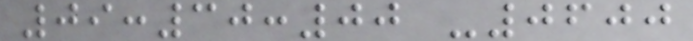09:30:00 -0600
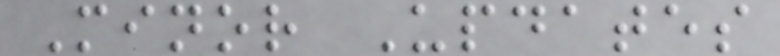Minor Updates
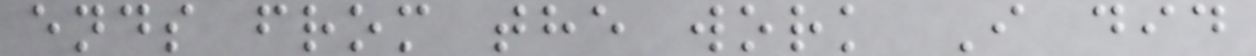ends from the work I did
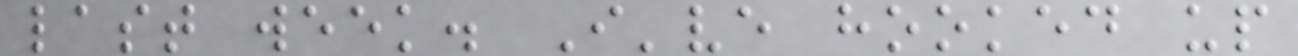last week. I've hooked up
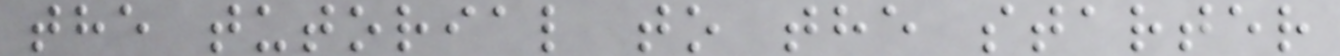the tutorial to the starter
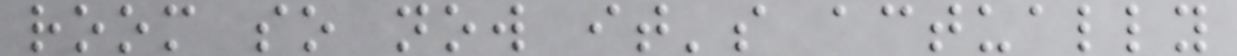room so now it's actually
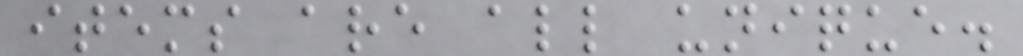items are all unique.
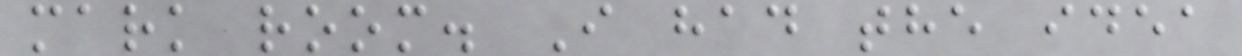mark room. I had the idea
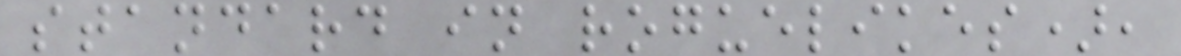standard in roguelikes),
